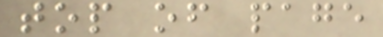top of page
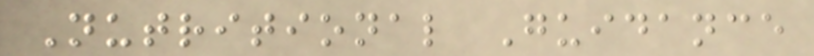Nutritional Guidance
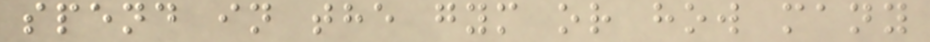spend in the gym or how many
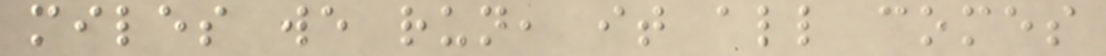miles we run, it all comes
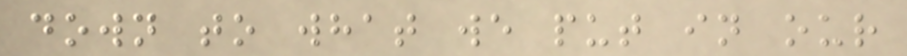down to what we put in our
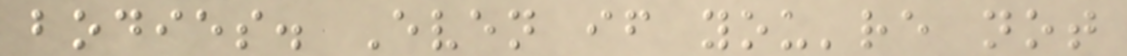bodies. Even if you're not
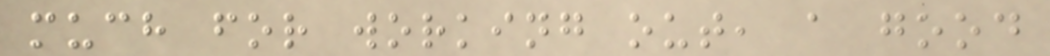much for working out, a good
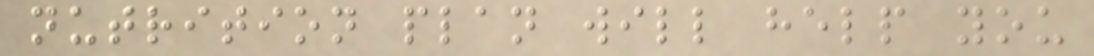nutrition plan will help you
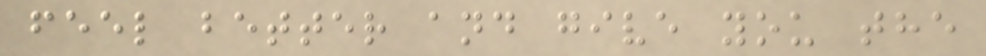feel better and give you the
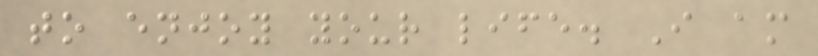to enjoy your life. I am
